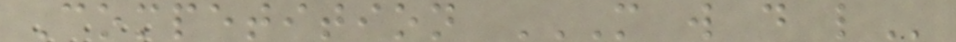Competition M W D L
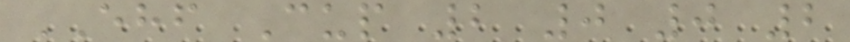EHF Cup 2 0 0 2
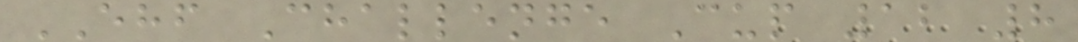EHF Challenge Cup 12 8
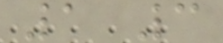1 3
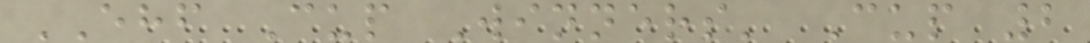EHF Cup Winners' Cup 2
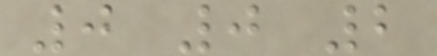0 0 2
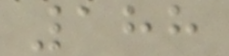188
